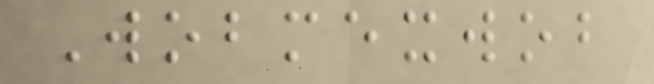Wobmexwob
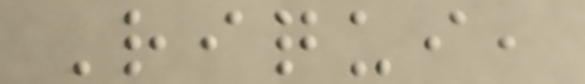Riqui,
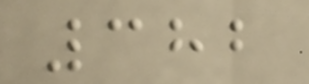382
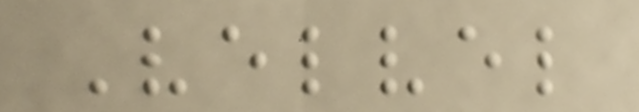Velvel
